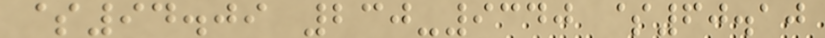$94.09 230-9340 $60.10
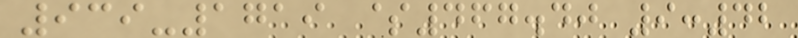939-1719 $467.40 9:42
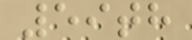59th
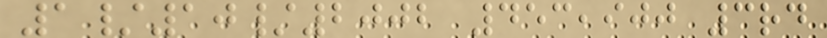1/10/2002 453,900 3rd
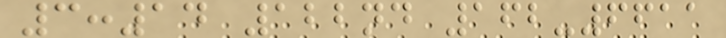3:14 122nd 162-6611
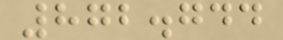872.744
